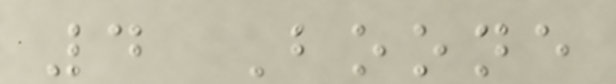4 Boone
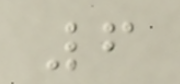6
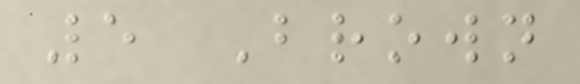5 Brown
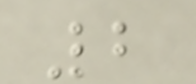2
